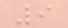9
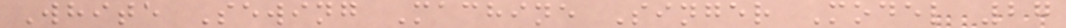White Sewing Machine Singer Model 27
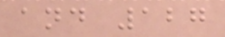and 127
